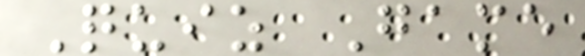Quiz Game
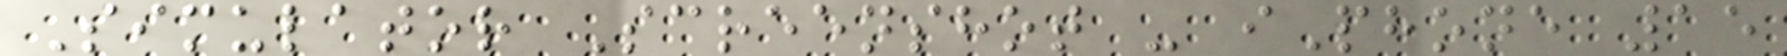Simulator Screenshot - iPhone 15
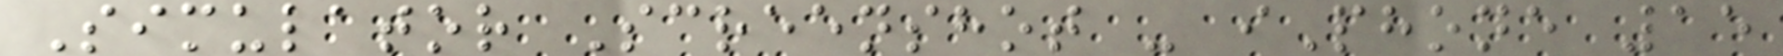Simulator Screenshot - iPhone 15
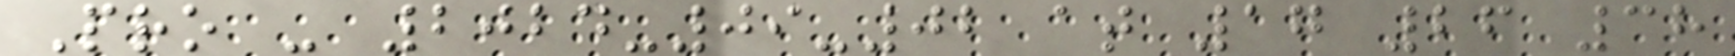Pro - 2024-09-02 at 17 26 38
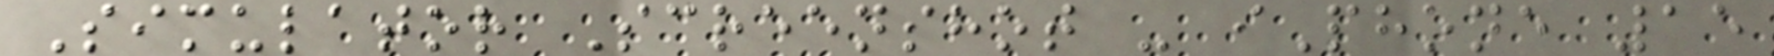Simulator Screenshot - iPhone 15
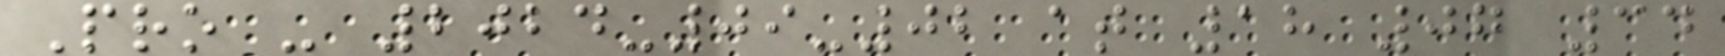Pro - 2024-09-02 at 18 07 34
